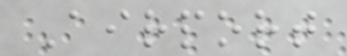Airport
